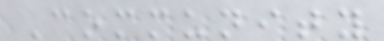Community
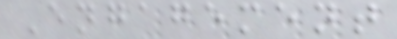Engagement
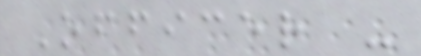Officer -
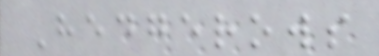Hedgerows
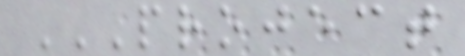PROJECT
